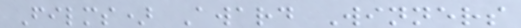Films) Award Winners
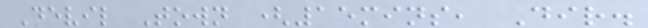Devil Town (15mins, Dir.
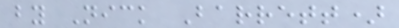by Nick Barrett)
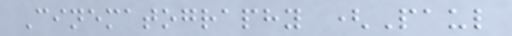Cinematography (Paul
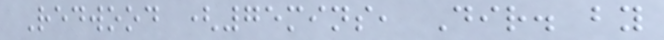Redwood (75mins, Dir. by
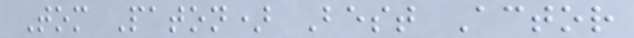Tom Paton) Best Actor
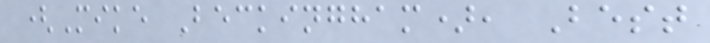(Mike Beckingham), Best
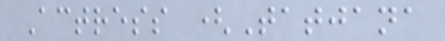Actress (Tatjana
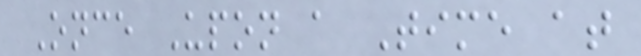Once Upon a Time at
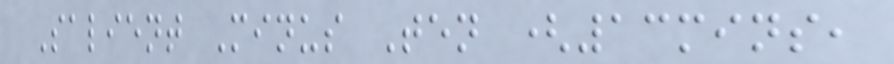Salient Minus Ten (13mins,
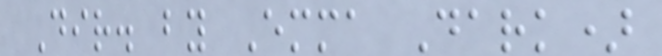Dir. by Emma Dark)
